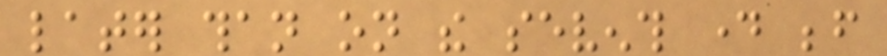later than on the seventh day before
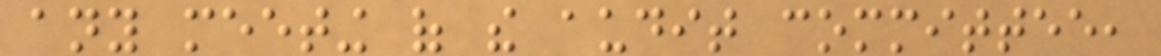any meeting of the audit committee,
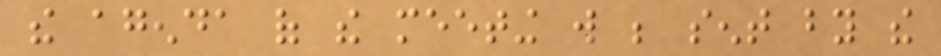the agenda of the meeting will be sent by the
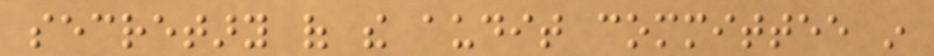secretary of the audit committee in
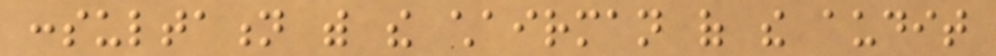consultation with the chairman of the audit
